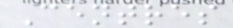Centres
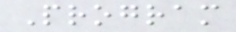Program
